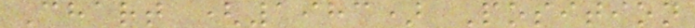Chart (1983) Position
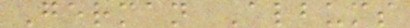German Albums
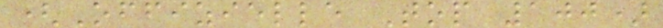(Offizielle Top 100)
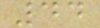44
